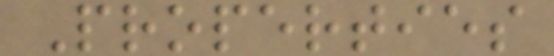Properties
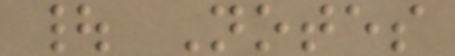| Notes
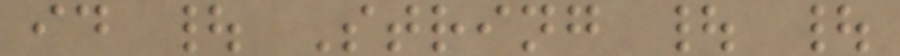id | String | |
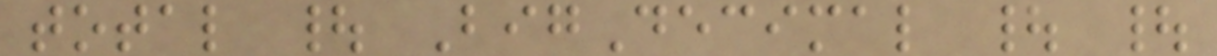total | BigDecimal | |
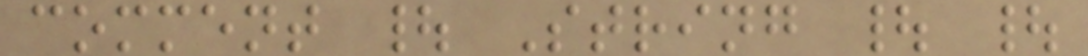comment | String | |
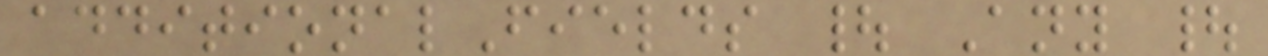additionalFields | Any |
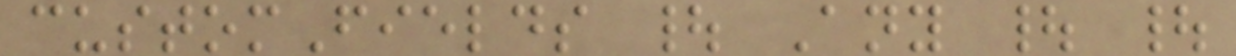customFields | Any | |
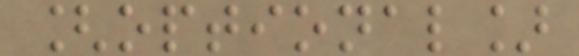[optional]
